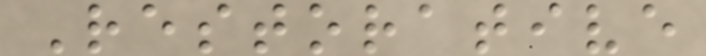Restorative
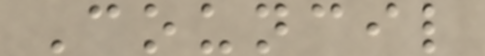Council
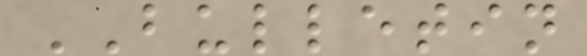BULLETIN
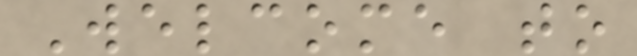Welcome to
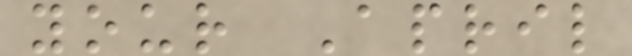your April
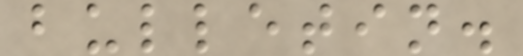bulletin.
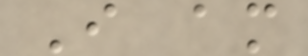I am
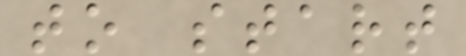to start
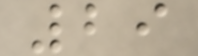29
